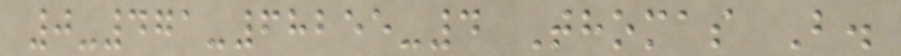0-471-68255-4 Thomas B.
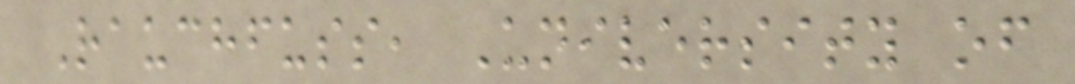Rauchfuss, University of
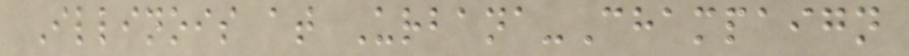Illinois at Urbana-Champaign
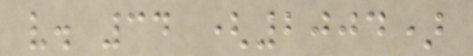v. 34 (2004)
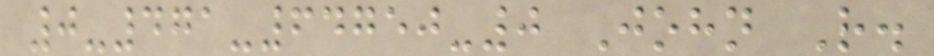0-471-64750-0 John R.
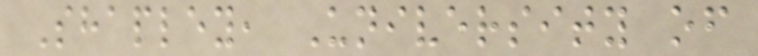Shapley, University of
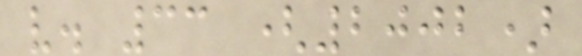v. 33 (2002)
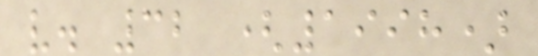v. 32 (1998)
